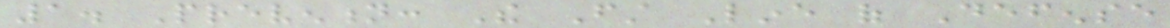1. Prevention: The First Line of Defense
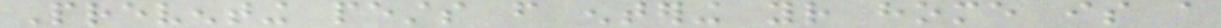Preventing pests from entering your home is a
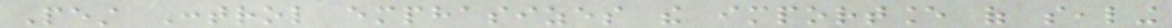Pest Control emphasizes the importance of sealing
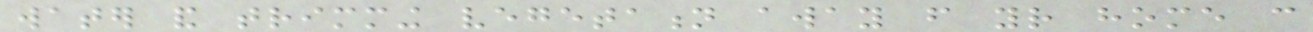water and trimming vegetation away from your home can
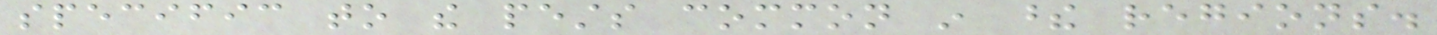specific to the pests common in these regions.
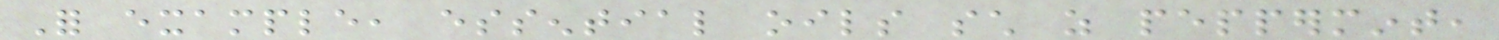For example, essential oils such as peppermint,
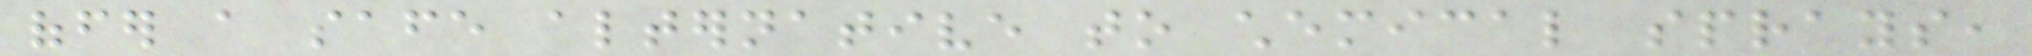offer a safe alternative to chemical sprays,
